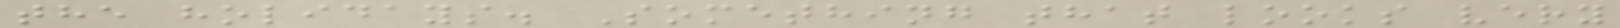the holidays. Something that looks very
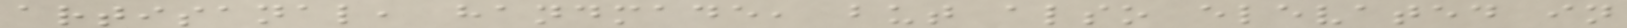artisanal, handmade, but also elevated in
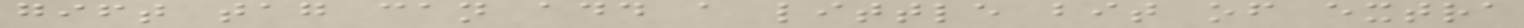gift tag can add a little bit of extra
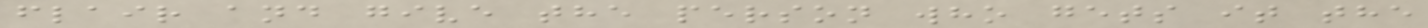flair and give the person who gets it the
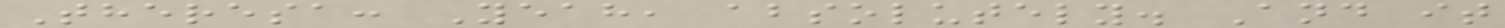Theresa: Yeah, absolutely. And it
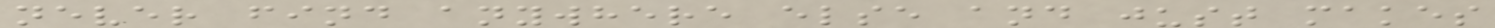never find anywhere else and just makes
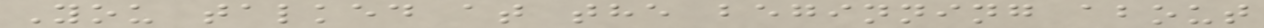You talked at the beginning about
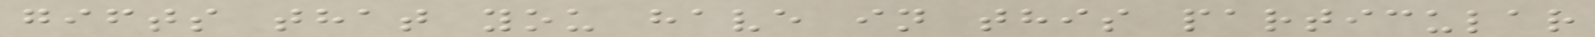gifts that you have in this particular
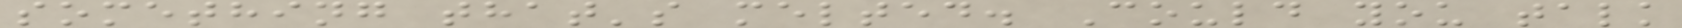something that's melted. Could you talk
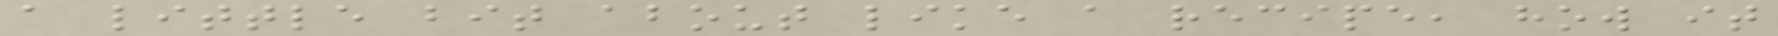a little bit about like a recipe, how it
